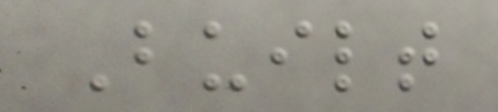Built
